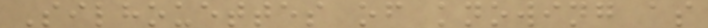Silhouettes of knowing as
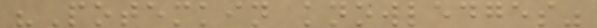"Potemkin knowledges"
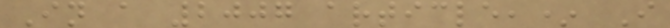In a 2007 article,* I
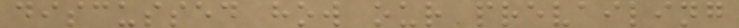discussed how our prevailing
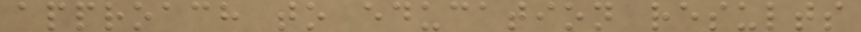approach to education results
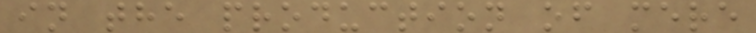in the production of mere
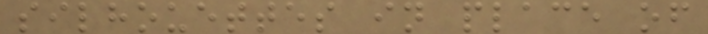silhouettes in place of
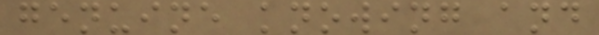genuine knowing and
